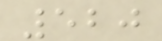520
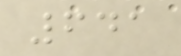641
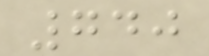740
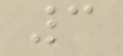3
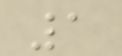1
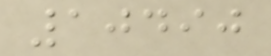10490
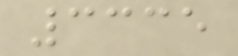3335
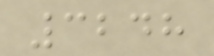3248
